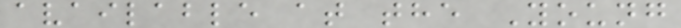available at the Young
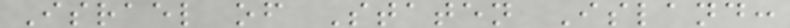Israel of Staten Island:
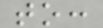to:
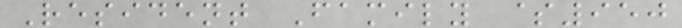Resident Family $950
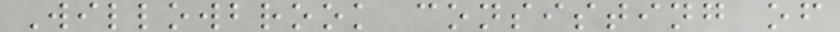Willowbrook consisting of
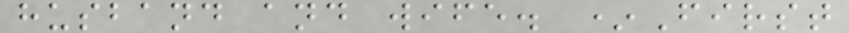husband and wife. *First
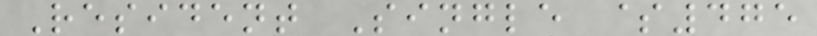Resident Single $475
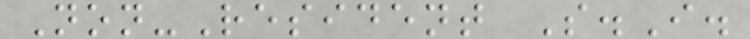Non-Resident S.I.
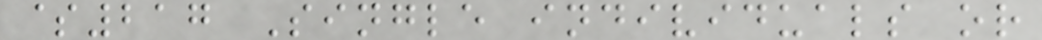$217 Single individuals or
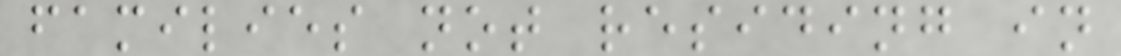families not residing in
